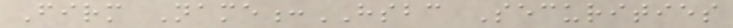Firm Name:HSBC Securities
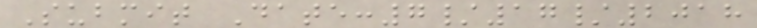Submit Date:7/17/2018
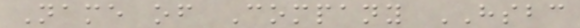Name of Company HSBC
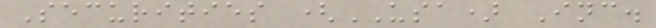Securities (USA) Inc.
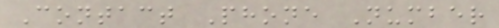Contact Phone Number
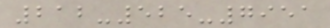212-525-7951
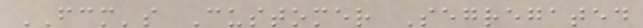FCM's Customer Segregated
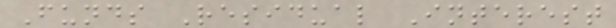Funds Residual Interest
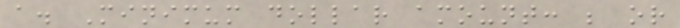a. Minimum dollar amount: ; or
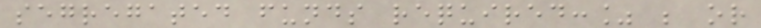segregated funds required:% ; or
